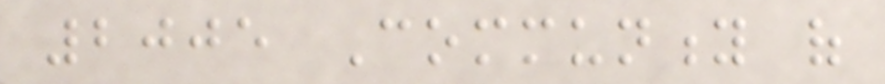2005 Community of
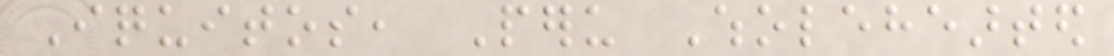Iquitos, Peru Wholehearted
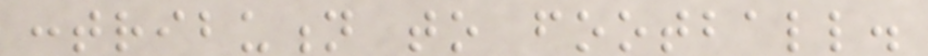contribution to football.
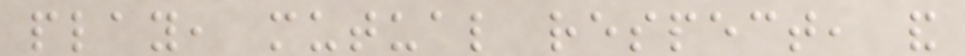play, mutual respect, and
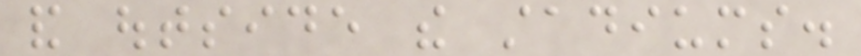and outside the stadiums.
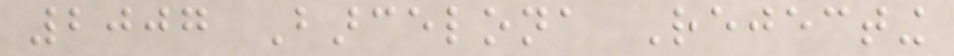2007 Barcelona Rejecting
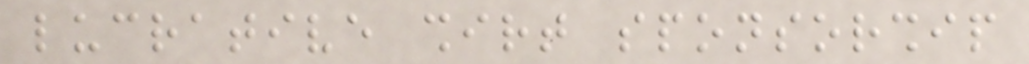lucrative shirt sponsorship
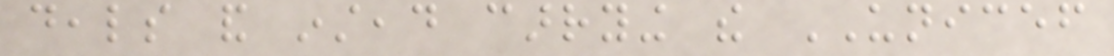deals and instead carrying the UNICEF
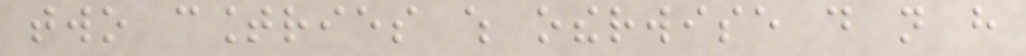two countries which otherwise do not have
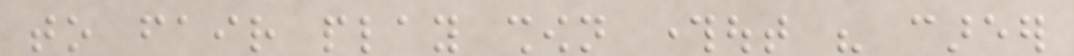to fair play shown throughout his career
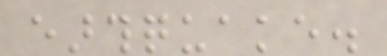earthquake.
